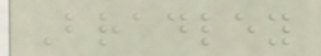Bradley
